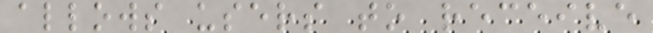allows users to receive
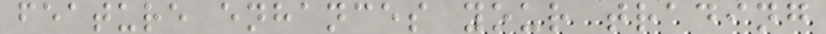feature enhances your trading
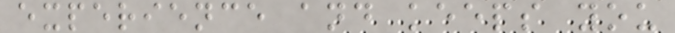experience and keeps you
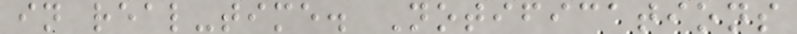in real-time. Notifications
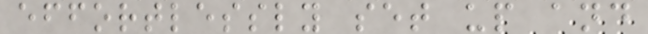effortlessly set up and
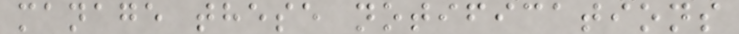manage these notifications
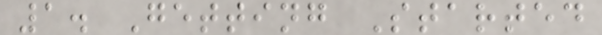1. Getting Started
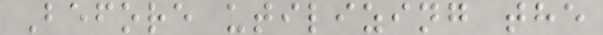Before utilizing the
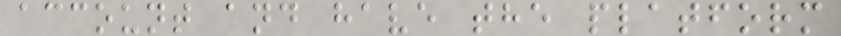account and have the platform
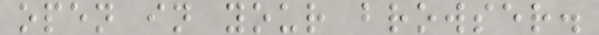open in your browser.
